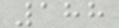188
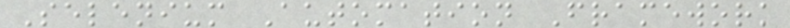Selenium Automation Framework
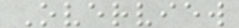Overview
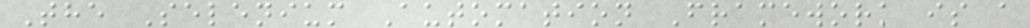The Selenium Automation Framework is a
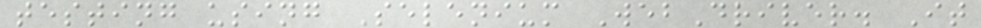testing using Selenium WebDriver. It
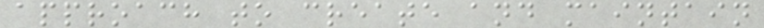approach to create and maintain
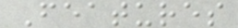Features
